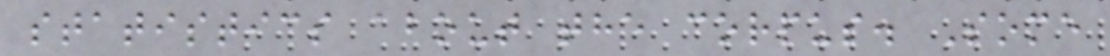statistics about the corpus. Some
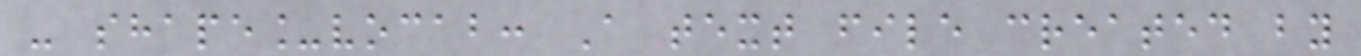- shape_vocab: A text file created by
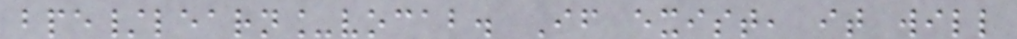bpe/learn_vocab. If exist, it will
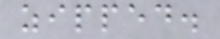zipped.
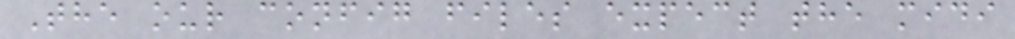The our config files expect the midi
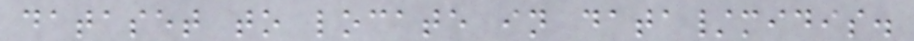dataset to locate in data/midis.
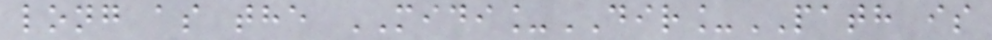long as the MIDI_DIR_PATH is
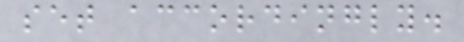set accordingly.
